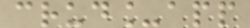crud_app
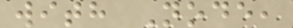with Node,
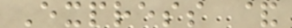Express &
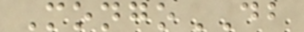MongoDB
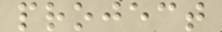project
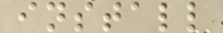install
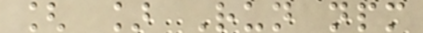[ ] Run npm
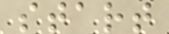start
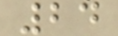24
